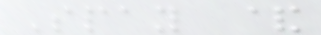Spay &
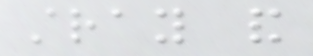stray and
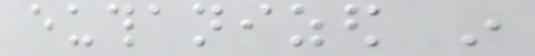euthanized in
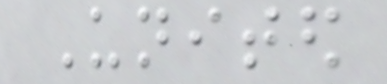United
